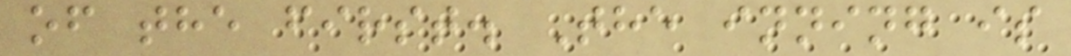of the first. The inning is
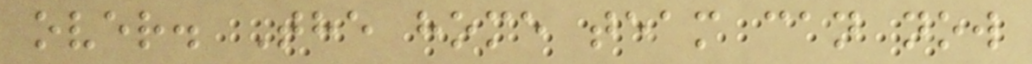over. The home team can now
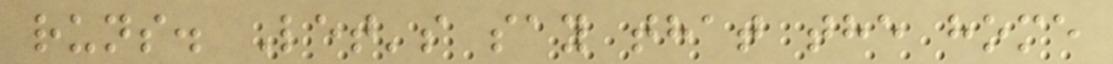runs. Let's say that the home
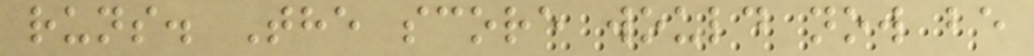runs. The score would now be
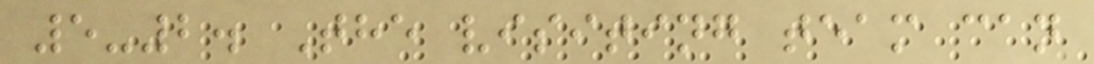5-2. The visiting team can
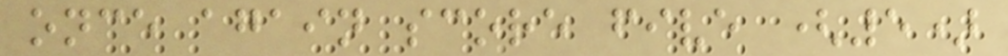once again score five (5)
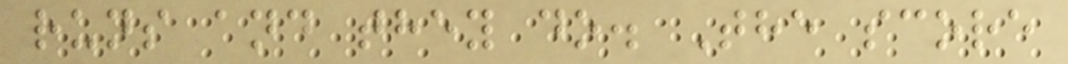runs and they do. The score
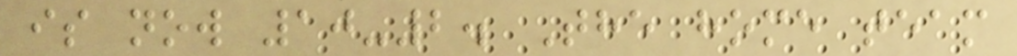is now 10-2. The home team
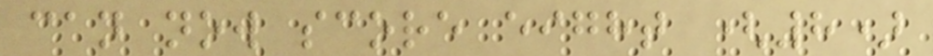can now score eight (8)
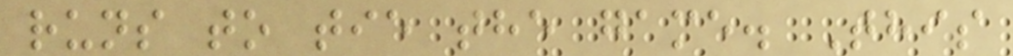runs to tie the game. This
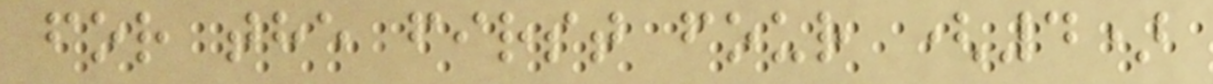for the first four (4)
